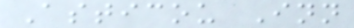Asticou Inn
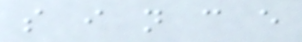s i n c e
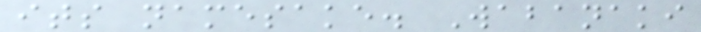its namesake. Wabanaki
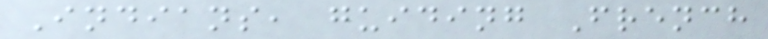Indians, guiding French
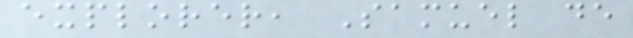explorer, Samuel de
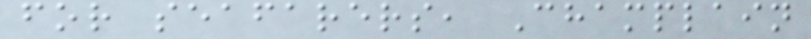for seafarers, Champlain
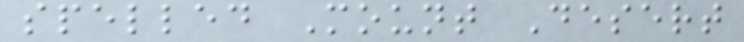spelled Mount Desert
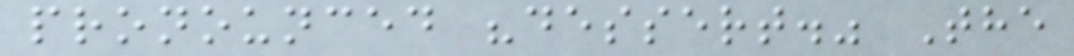pronounced "dessert." The
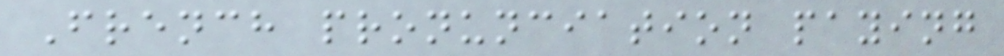French pronunciation paying
